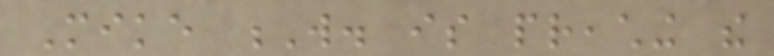Mike W. is preaching the
